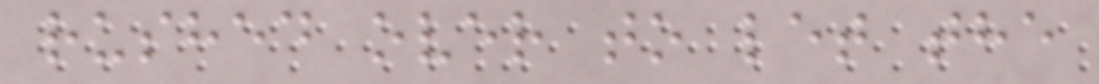rushed over to let the
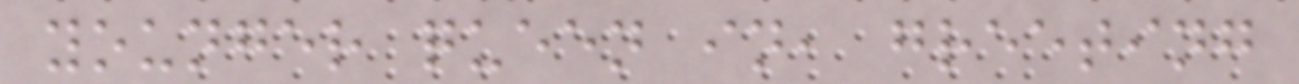younger queen in, greeting
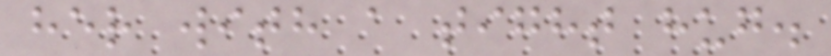her with a tight hug.
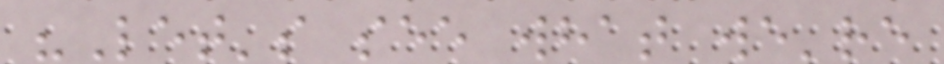"Let's see what we're
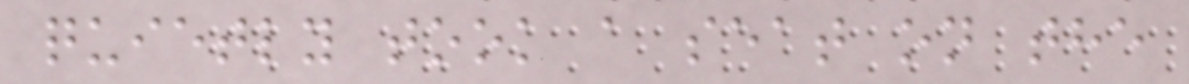quietly took a seat on the
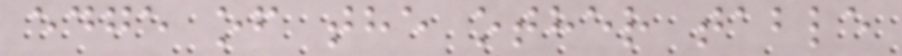edge of the other table
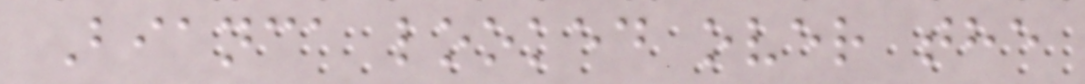Bianca looked over the
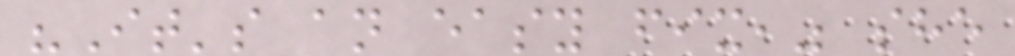"It's an easy fix," she
